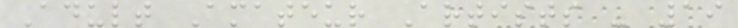Adult Amateur Artists - 19
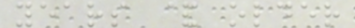years & older
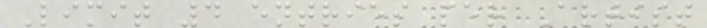Limit 4 entries per Artist
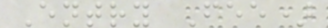Entry Fee)
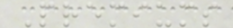Premiums
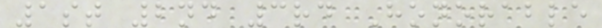1st 2nd 3rd Honorable
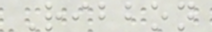Ribbon
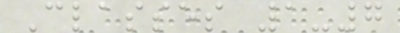Classes 1-7
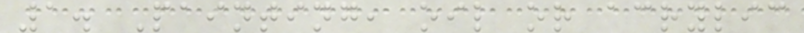1. Painting, oil or acrylic
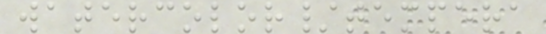watercolor/tempera
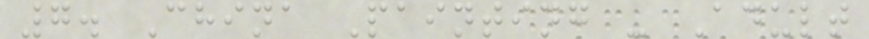7. China Painting - Adult
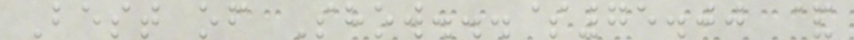Best of Show...$75.00 &
